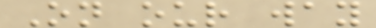On our way
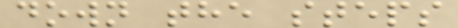down the steps
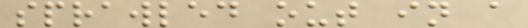sprawled out in a
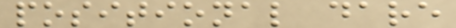positional dare
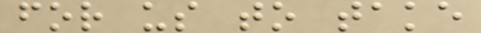for us to take
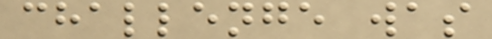challenge was
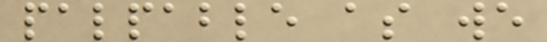palpable as we
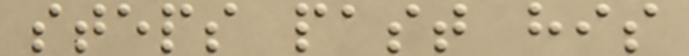steps past his
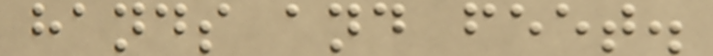hands and feet.
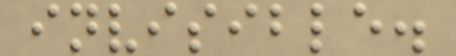invisible.
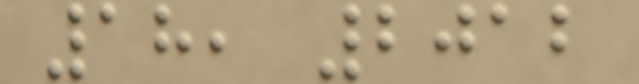18, 2012
